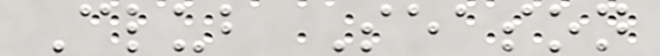Club Season
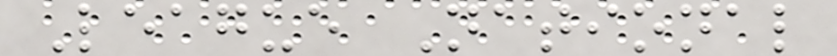League National
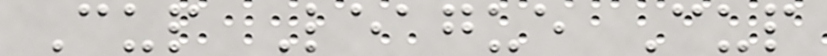Cup League Cup
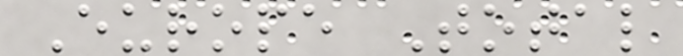Europe Total
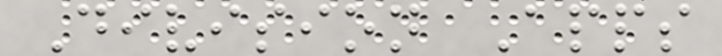Division Apps
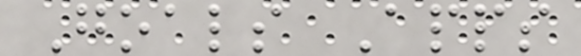Goals Apps
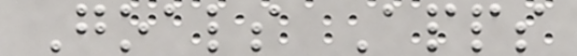Goals Apps
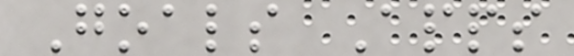Goals Apps
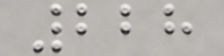228
